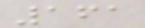161
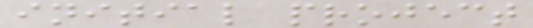initial project
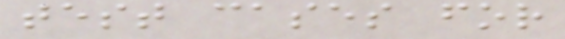test cases for
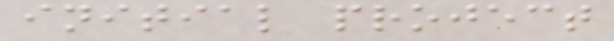initial project
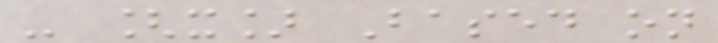- [x] Based on
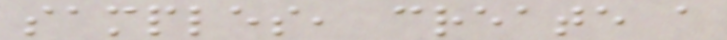samples, create a
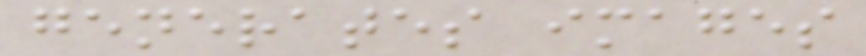generates images
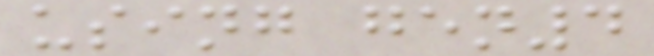using gen4
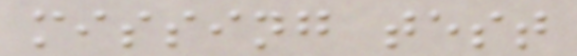missing test
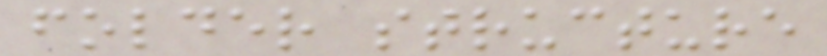folder structure
